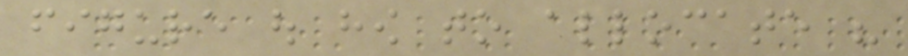figure out how to allocate his
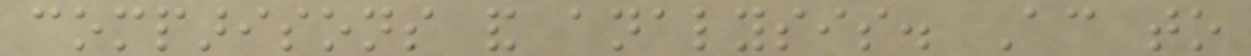comparisons and analysis. According to
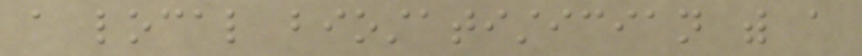a local biostatistician with a
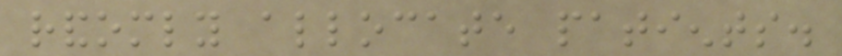randomly allocate patients.
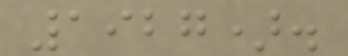1927).
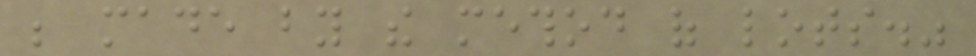be made by the method of lots."
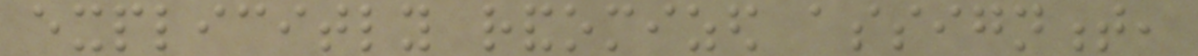explicitly randomized assignment,
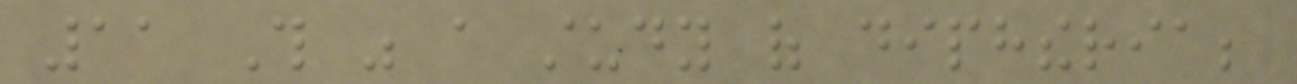11 This was a study of diphtheria;
